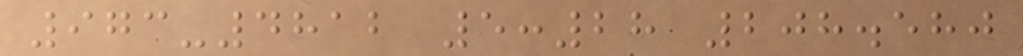973-4812 5:28 208.580
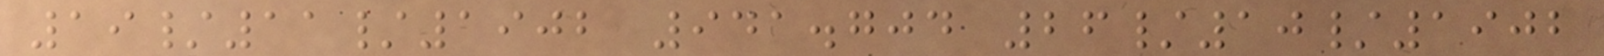19/11/1902 941.704 26/10/1902
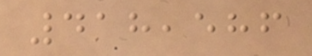418,586
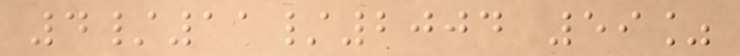4/11/2004 59%
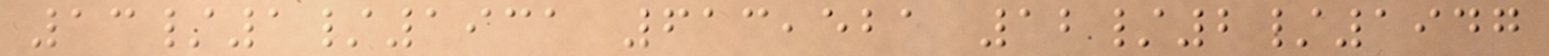13/1/1931 613,521 12/2/1947
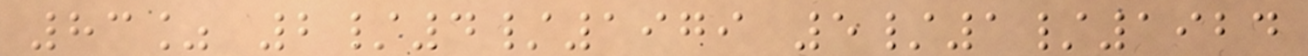83% 2/4/1979 5/1/1924
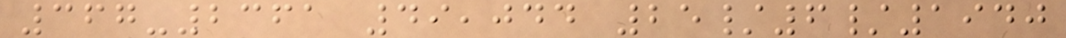367-2361 49,044 25/6/1940
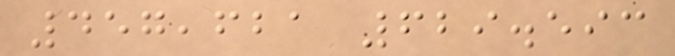457,621 629.593
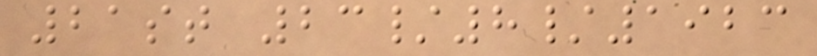21st 23/8/1923
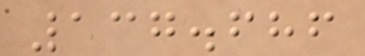137.686
